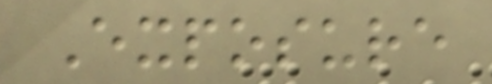Exposure
